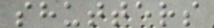shutters
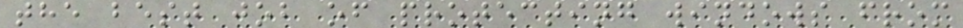the best job of protecting windows from
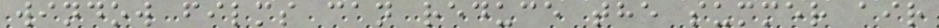window films can reduce the summer air
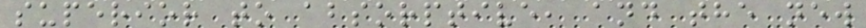superior to absorptive, and the new
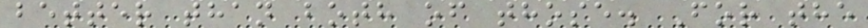better than both of those. For the
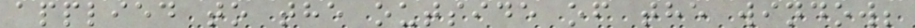applied to the outside of the window;
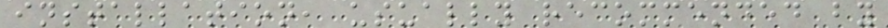installation, usually recommended by
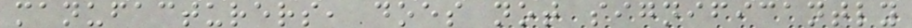manufacturers, does not significantly
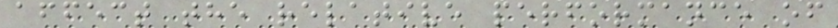affect the relative performance of
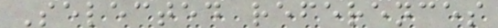Selected references
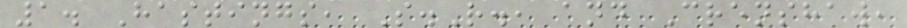1. Hastings, S.R., and Crenshaw,
